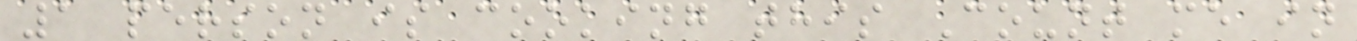1 person is cooking this Count me in
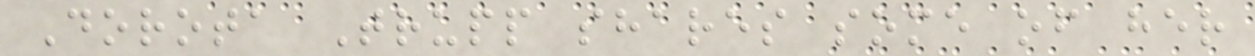Dorota Trupp shares some of her
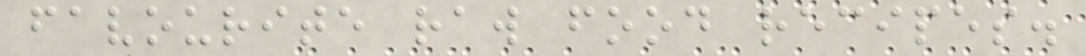favourite raw food recipes.
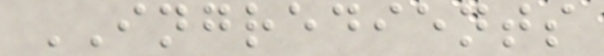INGREDIENTS
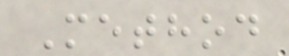Method
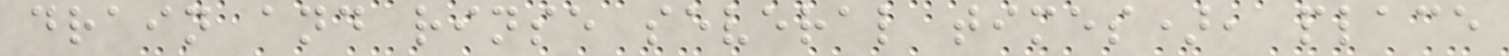drain and rinse several times), place
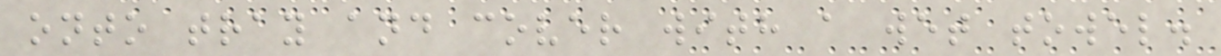onto tray and cover with a wet towel.
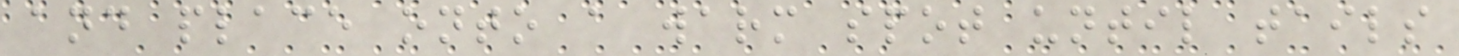and place onto a warm spot until tails
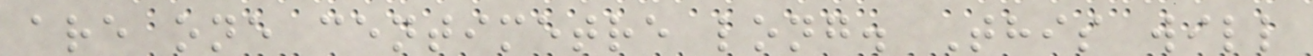are one centimetre long. This will
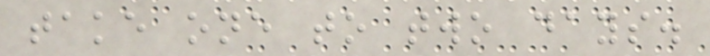take one to two days.
